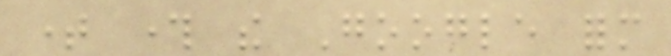time through the Google form
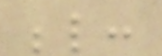below:
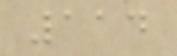114
